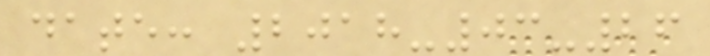date: 2018-03-26
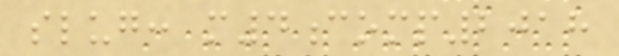slug: m4comp2018
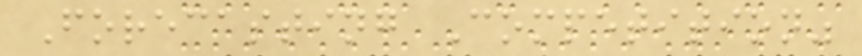Forecasting Competition"
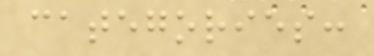categories:
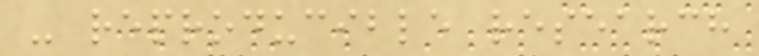- reproducible research
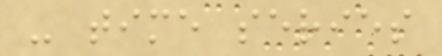- time series
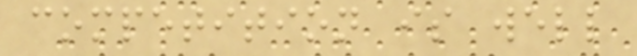competition is well
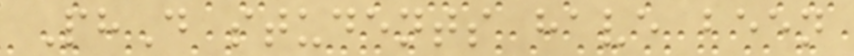PhD students have been
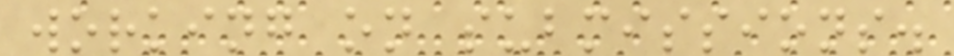working on submissions.
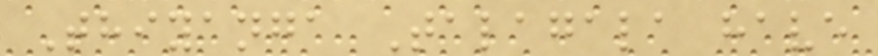Thiyanga Talagala have
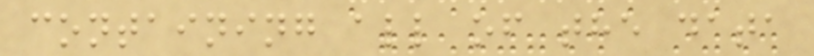containing all of the data
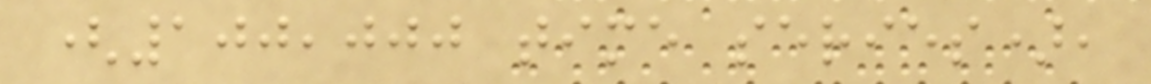(100,000 time series),
